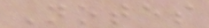Notes
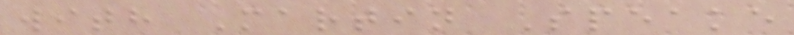with Martin Speake
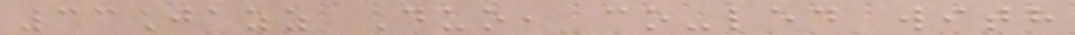33Jazz Duo, co-led with
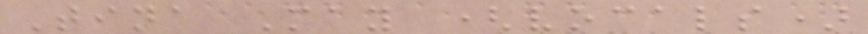Tina May (vocals)
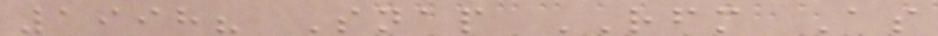1998? Snap RFM As
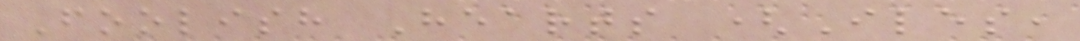Foolish Hearts (Iles,
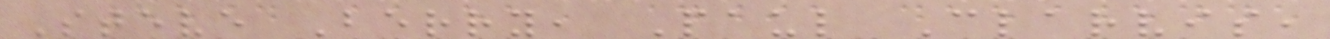Steve Berry, Paul Clarvis,
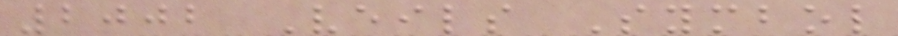2002 Veils Symbol
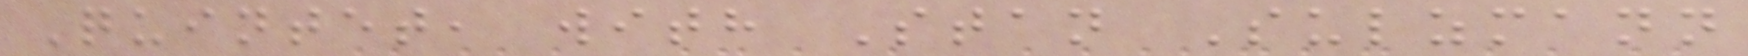Quintet, with Stan Sulzmann
